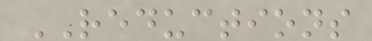REDUCTIONS
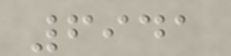6941
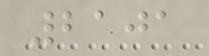2101
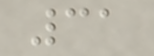31
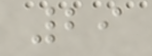29
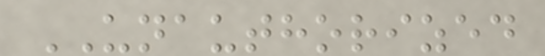UNAUTHORIZED
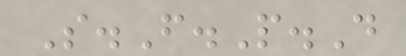S.F.P.D
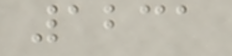1231
